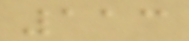113
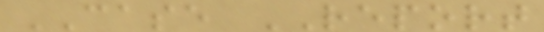CASE REPORT
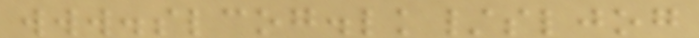www.slcog.lk/sljog
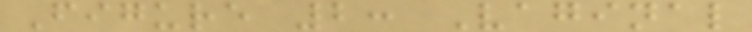Figure 2: Vaginal
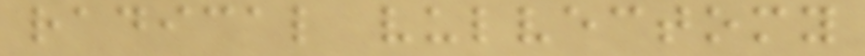radical vulvectomy
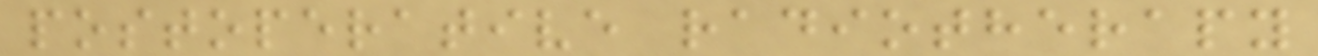postoperative radiotherapy
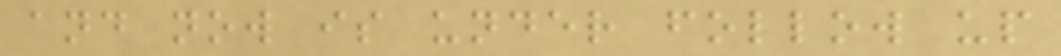and now is under follow up
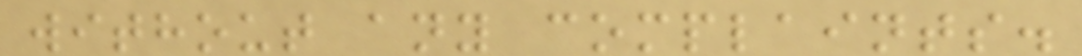without any complaints.
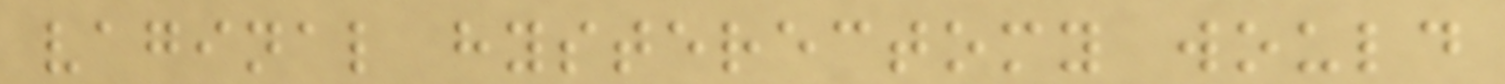vaginal hysterectomy would
